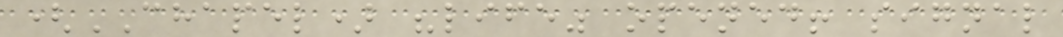(CHAPEL) "life" opened! signal
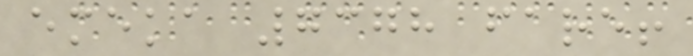emeka 7378 fare!
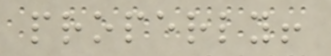properly!
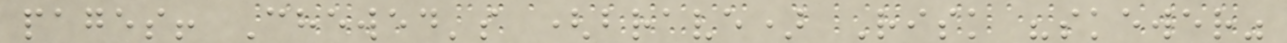pages! Chewed's (brave) Risk "skewer"
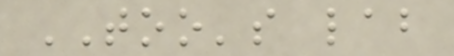TOO's lab
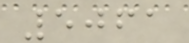5061
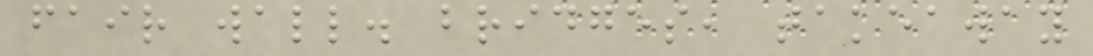fair wall. bridges, takeaway
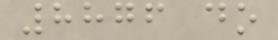8876 do
